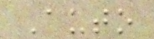Auto
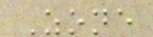Zone
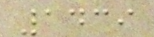1439
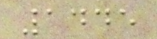1445
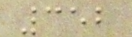352
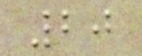20
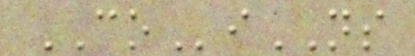COiNS
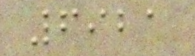6921
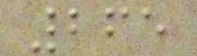265
